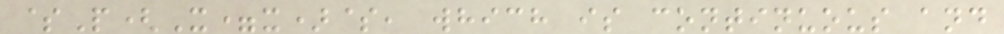$P(X=x)$, which is continuous and
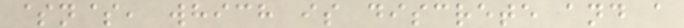$n$, which is discrete and a
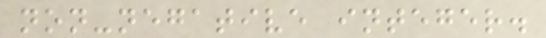non-negative integer.
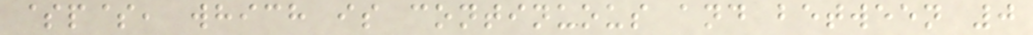$p$, which is continuous and between 0
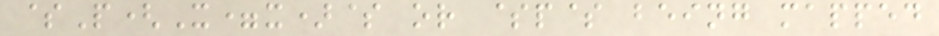$P(X=x)$ or $p$ being mapped
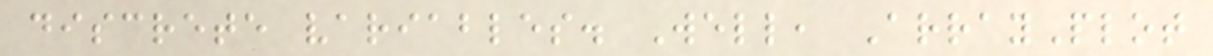discrete variables. Well, ArrayPlot
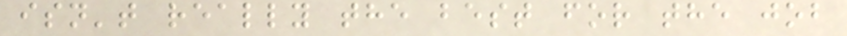isn't really the best for the job
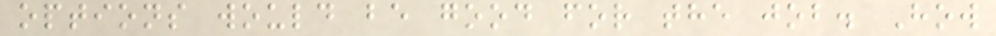options would be good for the job. How
